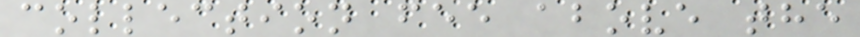collection fee above the
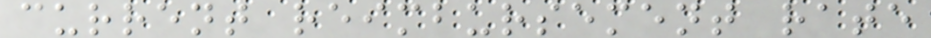current reimbursement rate
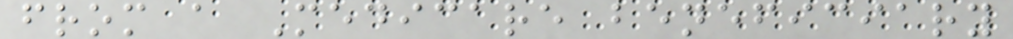from a Medicare beneficiary
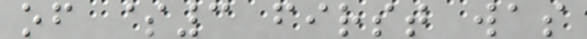of $3 first was
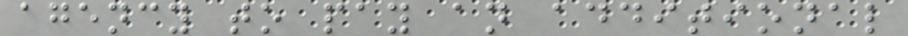agency to pay an additional
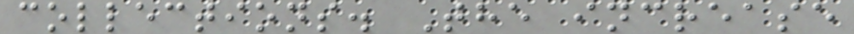collections. The increase
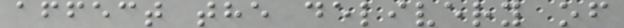affect the delivery of
